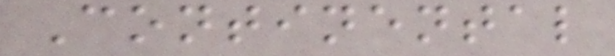Continental
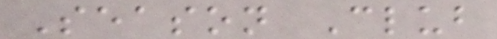Season Club
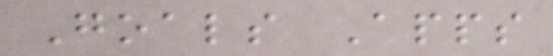Goals Apps
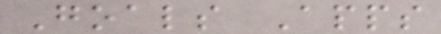Goals Apps
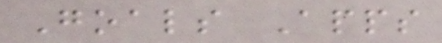Goals Apps
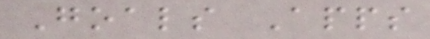Goals Apps
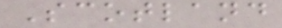Scotland
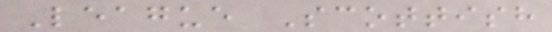League Scottish
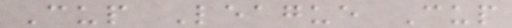Cup League Cup
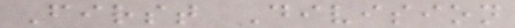First Division
